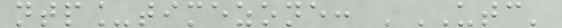ntp_timezone: 'UTC'
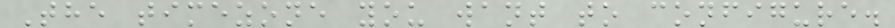The timezone you want to configure.
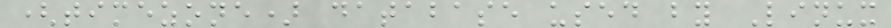(timezone) database used by Linux
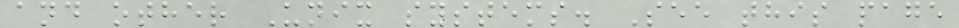and other Unix systems. See this page
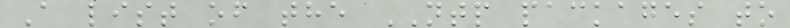A list of the NTP packages to
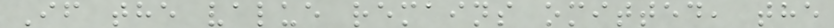If the value remains omitted, the
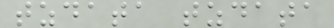tzdata tzdata
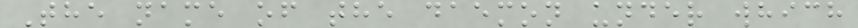The name of the daemon under which
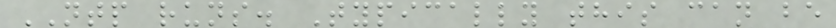NTP runs. Typically this can be
